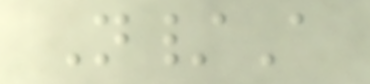N/A
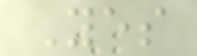Yes
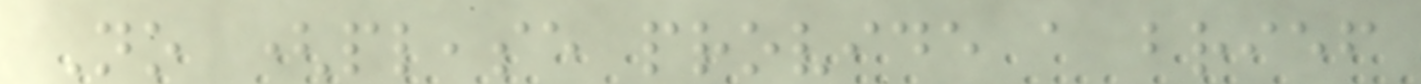No (please provide a brief
